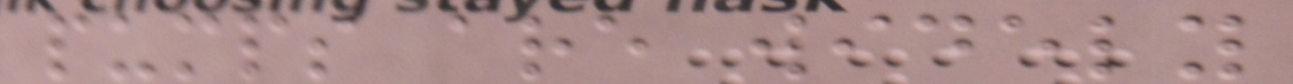pumps are widely
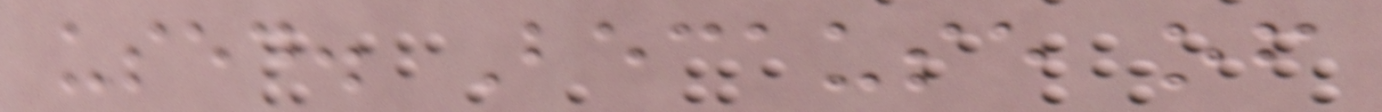used. Because of
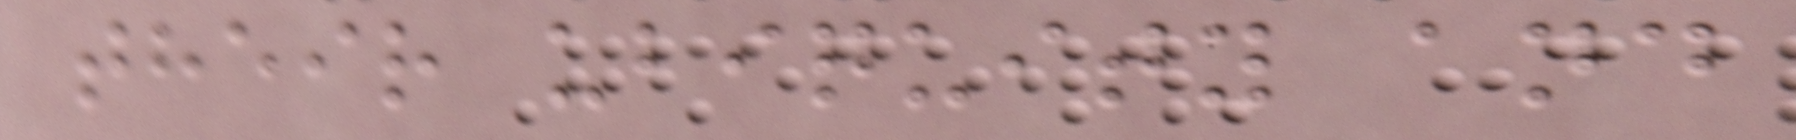their ubiquity and
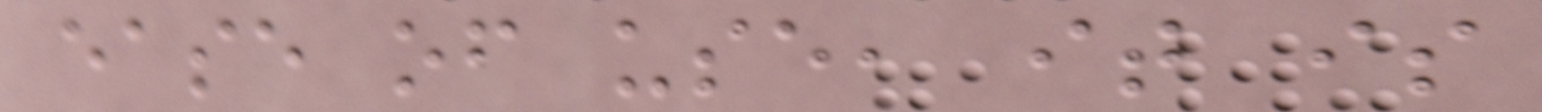ease of use, it is
